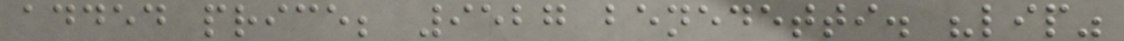added price; 9527 benedetti. "lip"
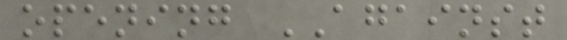opening AGAINST
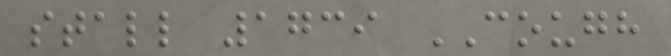stall 1739 COUGH
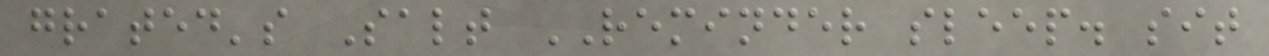grated's Salt REMINDER sleep. sit
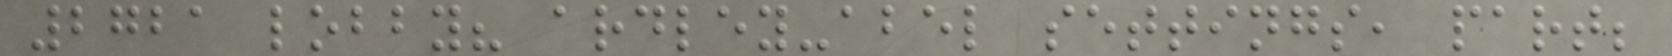2721 lobby? ardley-abel settings, part;
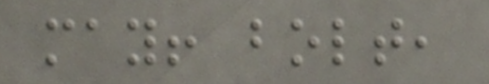may! bolt,
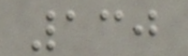130
